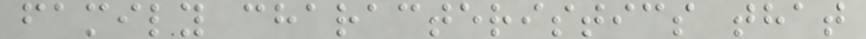family characteristics that
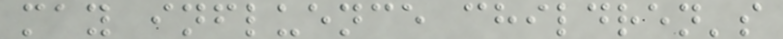may influence children's
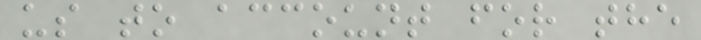us to account for the
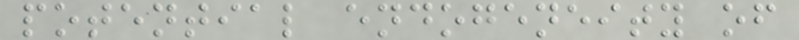potential endogeneity of
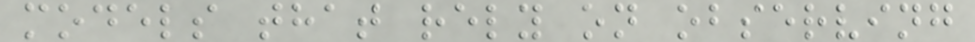models that rely on observing
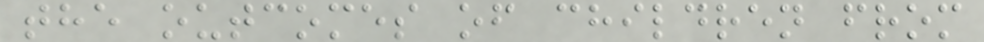the outcomes of children from
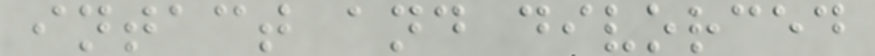intact and divorced
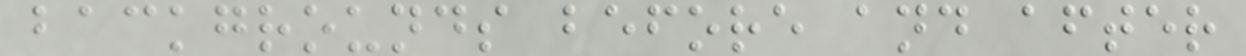backgrounds before and after
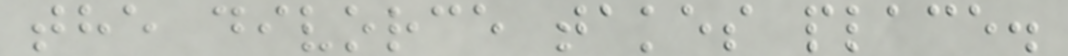the divorce takes place.
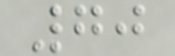70
